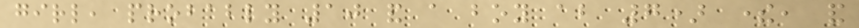girl, probably 10 and a boy about 7) there, and
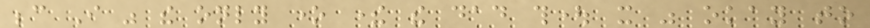because I was the only one there the dad thought it was okay to
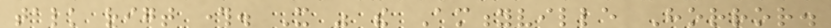talk rigt through. It was the Amityville Horror.
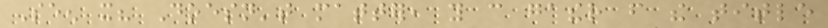Seen it? Doesn't matter, you can gather from the title
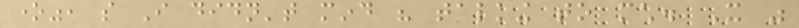one", so I didn't mind his talking to much. It was
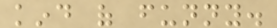kind of funny.
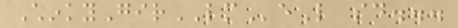ChinkyGirLMeL said...
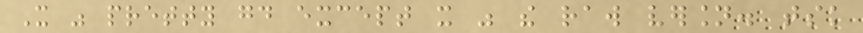It was pretty good except it was the raw version. tsk
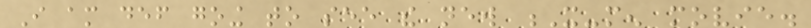I am def going to see the new X-men movie.
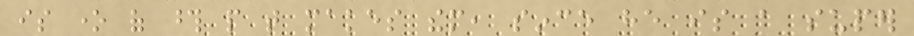is one of those people that makes them, since he is a super
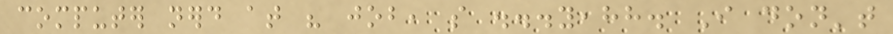computer nerd at his job, so ...yeahh. I don't
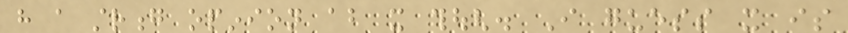have a strong opinion about it though. I guess it is
